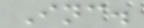Inc.
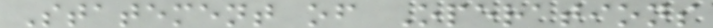Statement of Operations
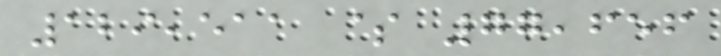129,511 $ 77,656
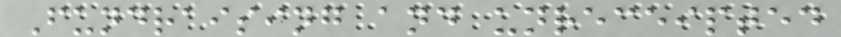Fundraising and unreceipted
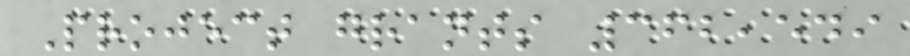Project grants 362,549
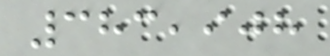383,908
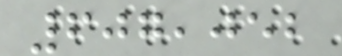607,052
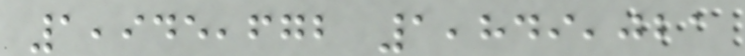1,945,672 1,849,021
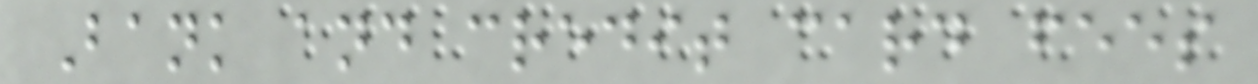Bank and credit card fees
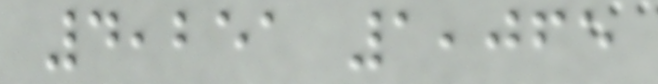4,251 1,065
